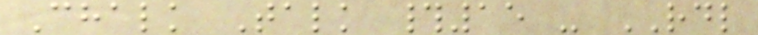Chalk Talk #15 - RDL
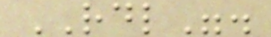RDL".
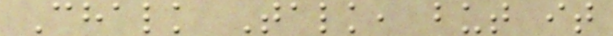Chalk Talk, but it
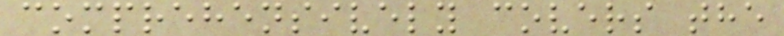comprehensively covers the
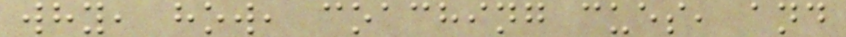why, how, coaching cues, and
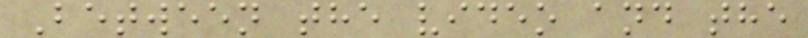Between the video and the
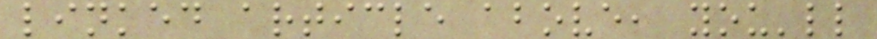linked article above, you'll
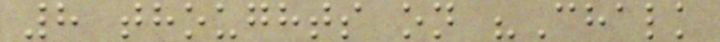8 thoughts on "Chalk
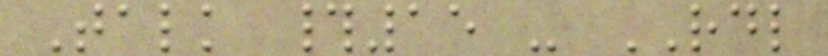Talk #15 - RDL
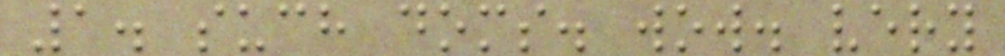1. such doms. wow. very
